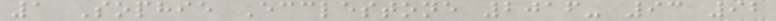1 Sophie Ecclestone 2016- 93 92
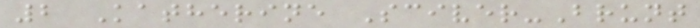2 Katherine Sciver-Brunt
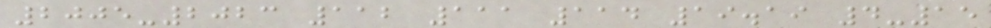2005-2023 112 111 114 19.19 4-15
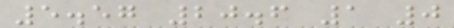5.57 20.6 1 0
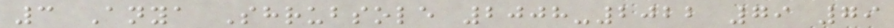3 Anya Shrubsole 2008-2022 79 79
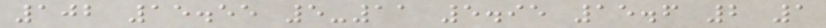102 15.55 5-11 5.95 15.6 2 1
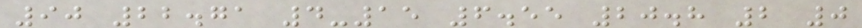90 22.71 4-15 6.55 20.8 2 0
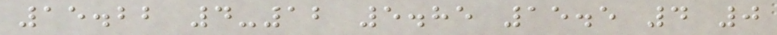15.22 4-12 5.85 15.5 4 0
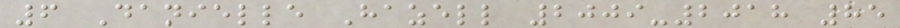6 Danielle Hazell 2009-2018 85
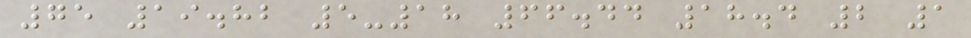75 19.82 5-18 66.44 18.4 2 1
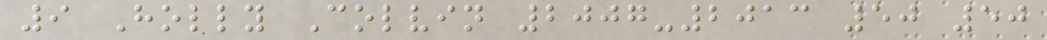9 Holly Colvin 2007-2013 50 50
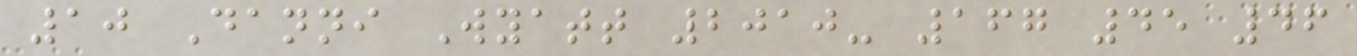10 Danni Wyatt 2010- 167 45 46
